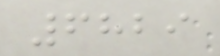6829
